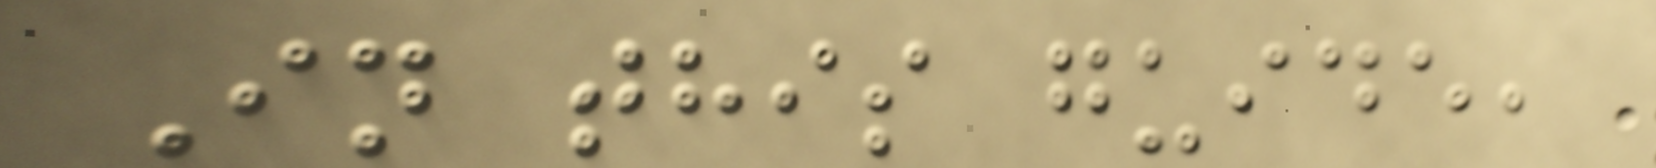In this guide,
